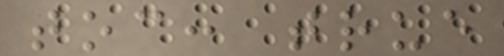toc: true
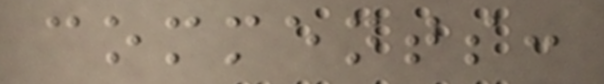comments:
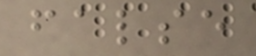false
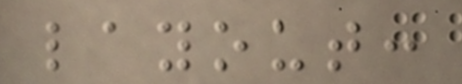layout:
